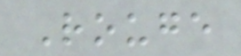Rouge
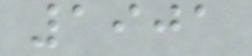1901
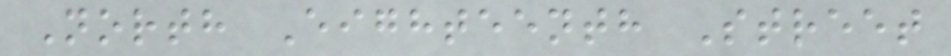North Eighteenth Street
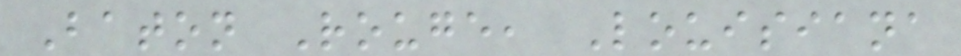Baton Rouge, Louisiana
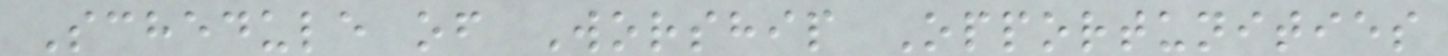Schedule of Worship Opportunities
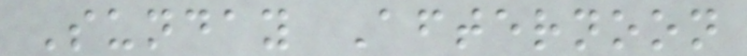Sunday Afternoon
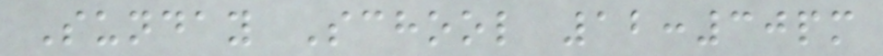Sunday School 12:30pm
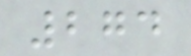274
